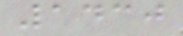1430
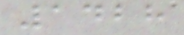1428
